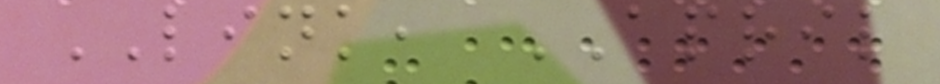LINK, APRIL
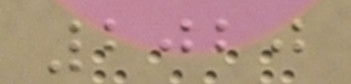2020
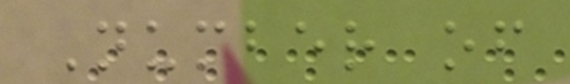Number of
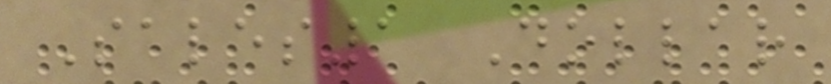Sales1 Dollar
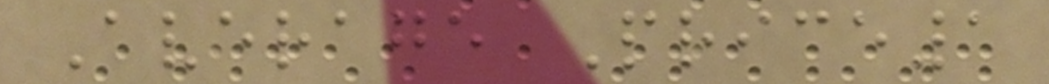Average Price1
